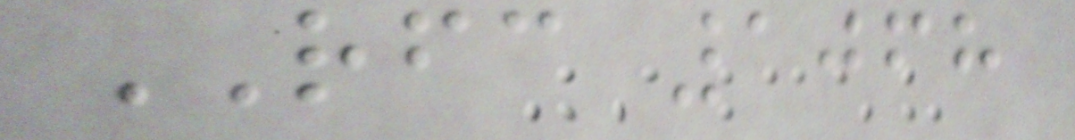RFC 1068
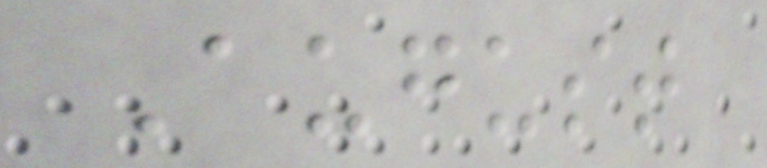August
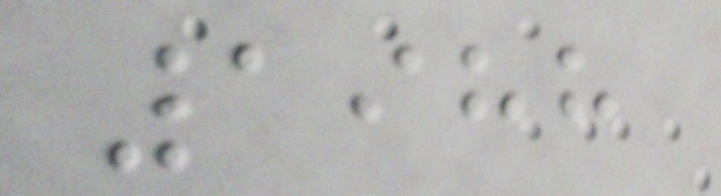1988
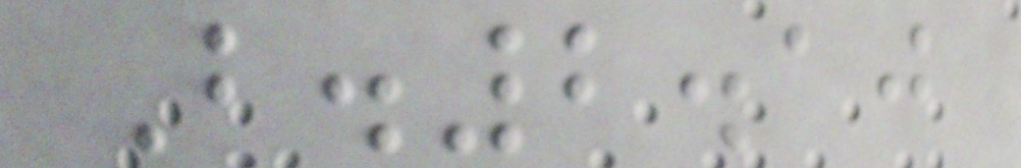B.2.10
